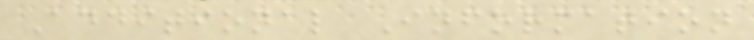Additional Information
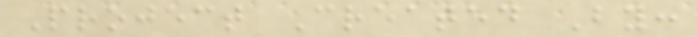Project Created By:
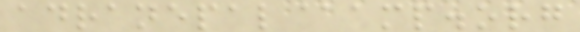adranepal@amp.org
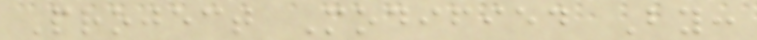Project Modified By:
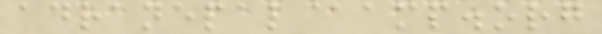adranepal@amp.org
